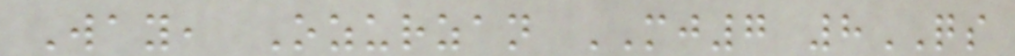Way, Ozurzan MJ7 8QS
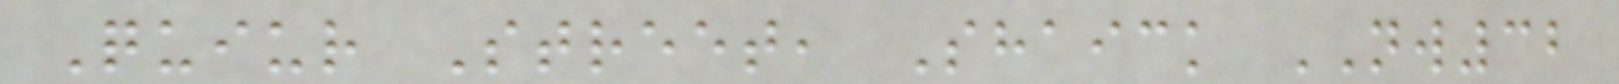Quiur Street, Shaick NW32
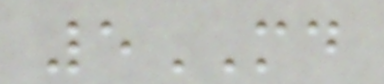5MD
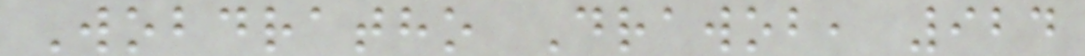Wobdratho Drawob, 924
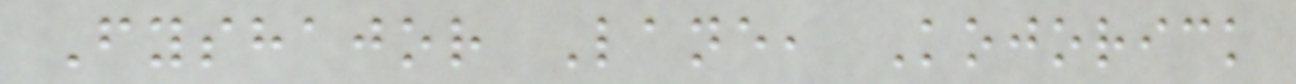Fyshajor Lane, Kojorick
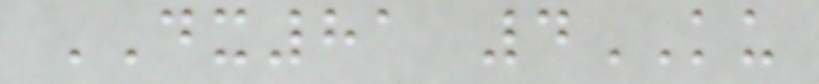DX81 4KU
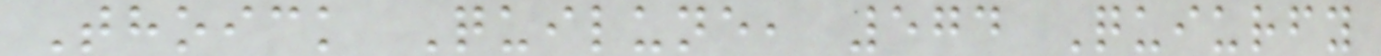Thoick Quilune, 574 Quiurfy
